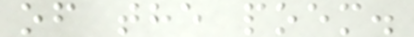of the poem.
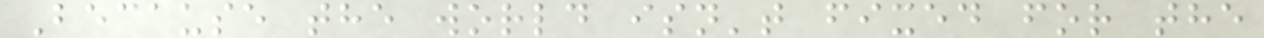Because the world isn't fixed for the
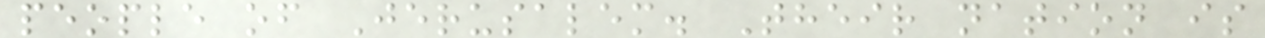people of Jerusalem. Their nation is
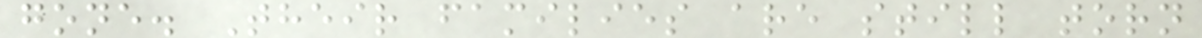gone. Their families are still torn
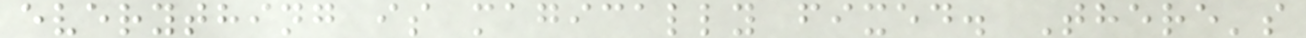everything is magically fixed. There's
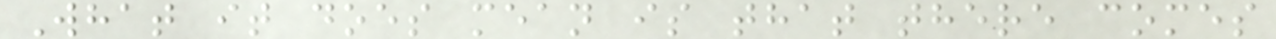What it does mean is that there comes
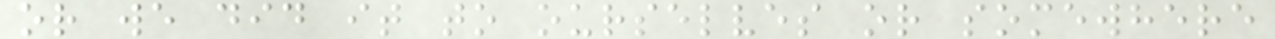or we did it to ourselves or somewhere
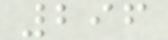296
